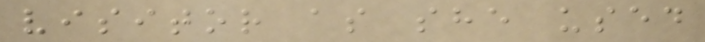visitor as she used
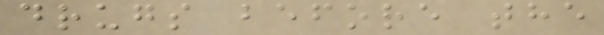drugs before the
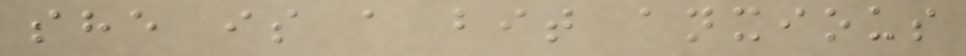she is a bit anxious
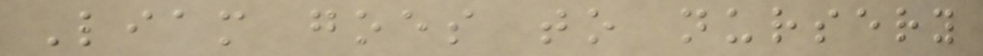Liam goes to nursery
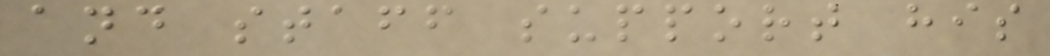and staff support his
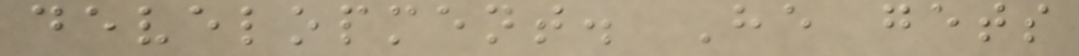development. He gets
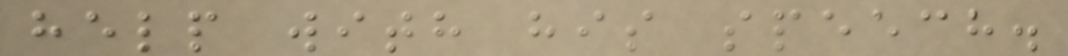help with his speech.
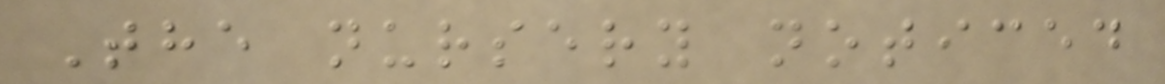The nursery noticed
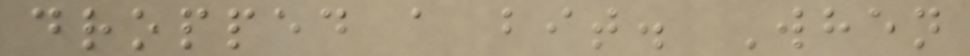dropped a bit. When
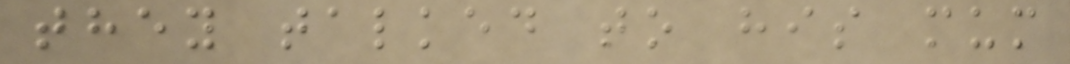they talked to his mum
